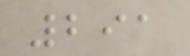291
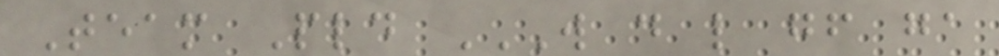Team Pld W D L GF GA
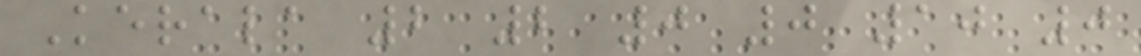Kerala 2 2 0 0 10 0
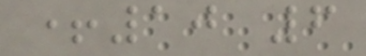+10 6
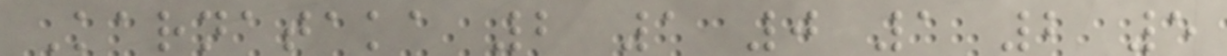Karnataka 2 1 0 1 2 5
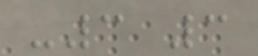-3 3
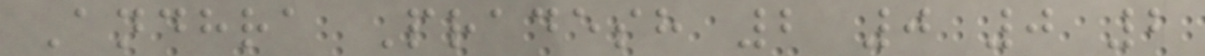Andhra Pradesh 2 0 0 2
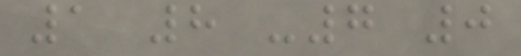1 8 -7 0
